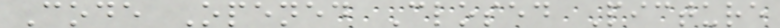Code Opened Closed Picture
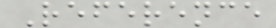Reference
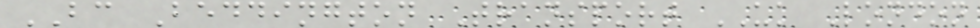BC Beddington Transport UK London
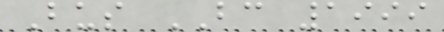Bus BC 1999
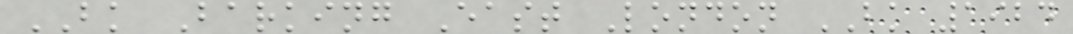BK Barking East London BK 1924
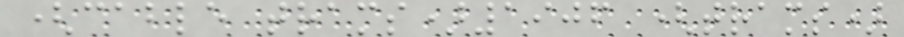(cable trams)1906 (trams)
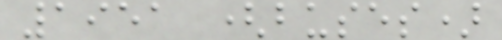1951 (buses)
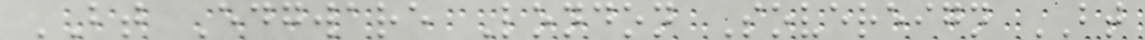BT Edgware London Sovereign BT
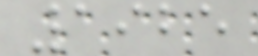1925
